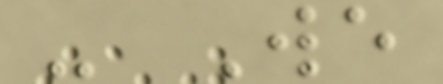- We
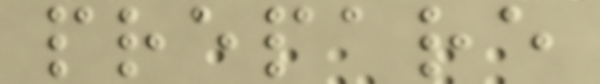prepare
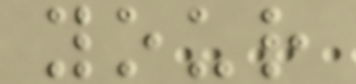your
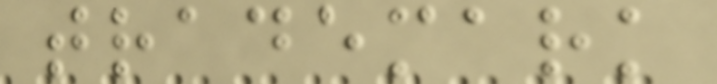trademark
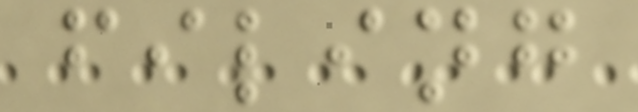filing
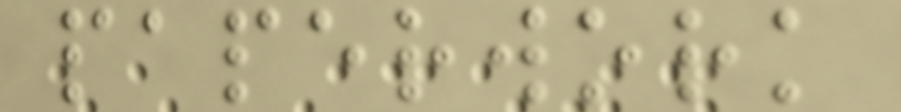paperwork
